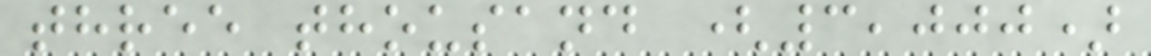three thousand (3,000)
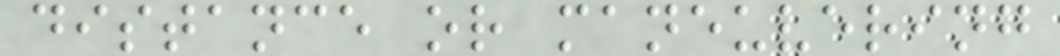distance or maneuvering
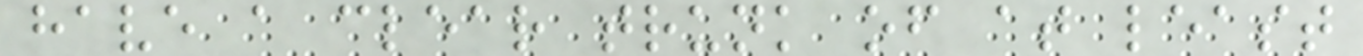have a clear trunk of at least
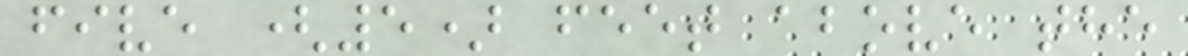five (5) feet above the
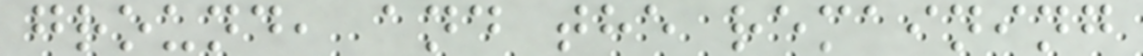ground, and the remaining
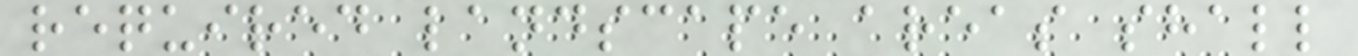required landscape areas shall
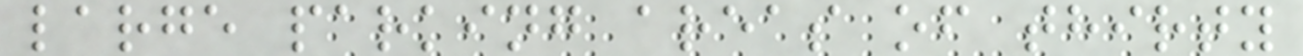large parking areas of thirty
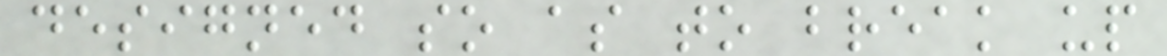designed so as to break up
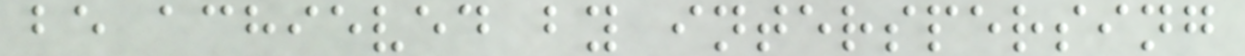be achieved by interspersing
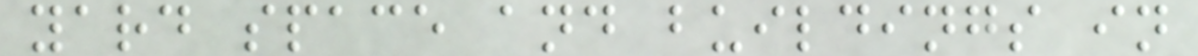yard space and buildings in
